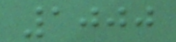1000
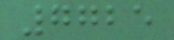7725
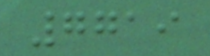7719
